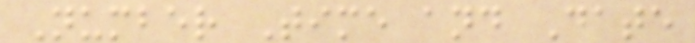Number Time and Date
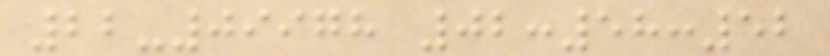22-09978 02:58:52
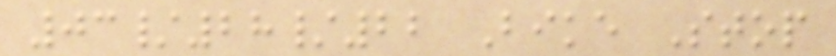03/28/22 Bike Stop
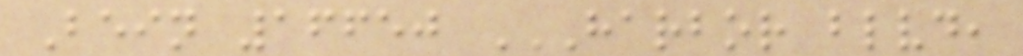Bein 16650 HARBOR BLVD,
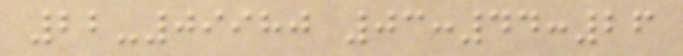22-09980 03:44:26
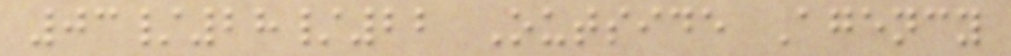03/28/22 Outside Agency
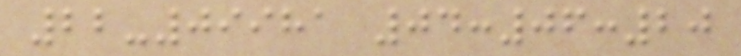22-09981 04:06:20
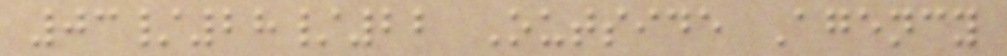03/28/22 Outside Agency
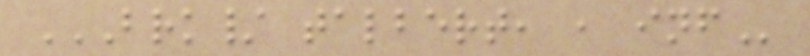BRK/ TALBERT, , INF
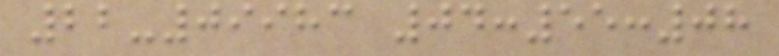22-09983 04:55:08
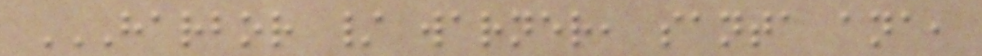HARBOR / WARNER, SANTA ANA,
